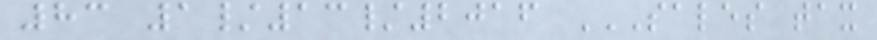83 1/13/2016 SALES TAX
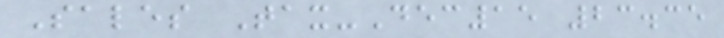Sales Tax-Dec15 23.35
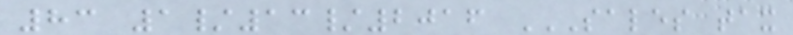83 1/13/2016 SALES TAX
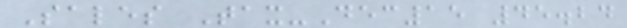Sales Tax-Dec15 45.24
